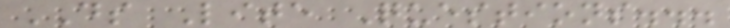DS Lite Questions...
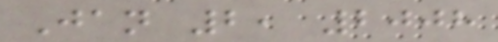Jan 2, 2008
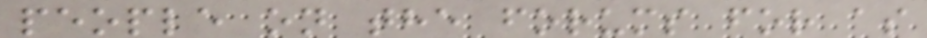people on the forums for as
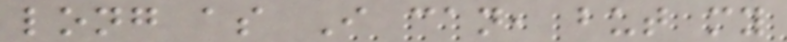long as I can, but my
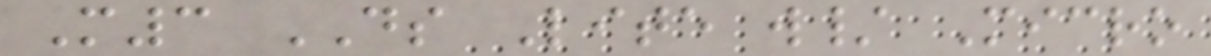M3 DS Lite w/ Micro
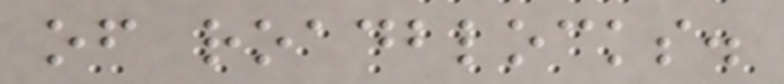of roadblocks.
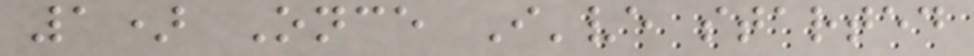1) Once I've started
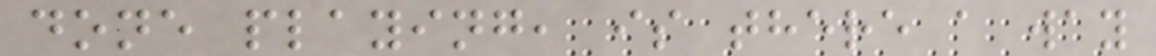done playing, is there a way
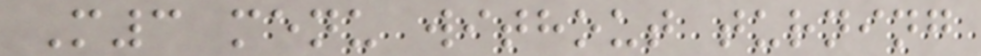M3 menu without turning
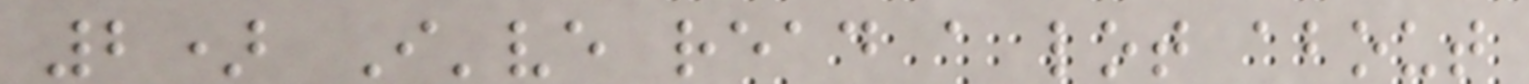2) I've read a lot about
